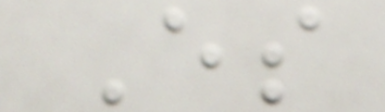Es
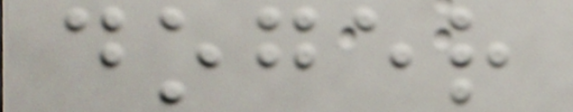doger
